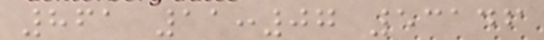861 11:07 53146
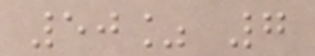50% 7
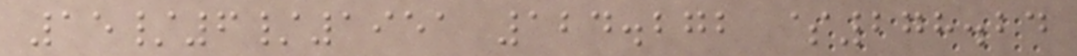15/6/1951 124.272 $278.24
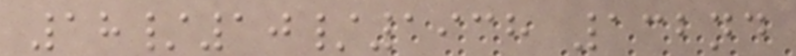18/10/1938 132nd
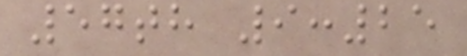57th 9:25
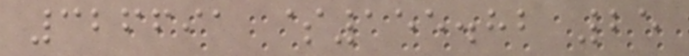326691 $155.82 25
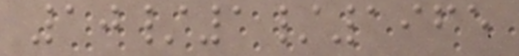10/1/1965
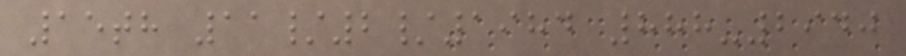15th 11/2/1984 888-2940
